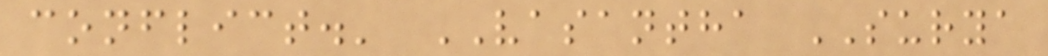conflict.' VASANTHA SURYA
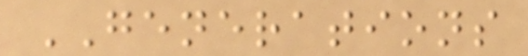GENERATIONS
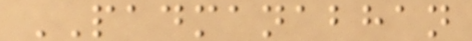PADMANABHAN
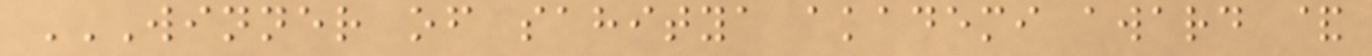WINNER OF SAHITYA AKADEMI AWARD &
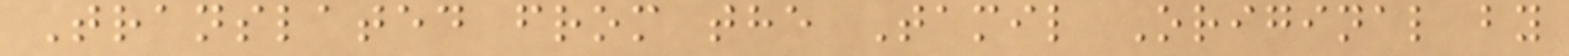Translated from the Tamil Original by
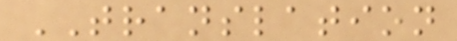TRANSLATION
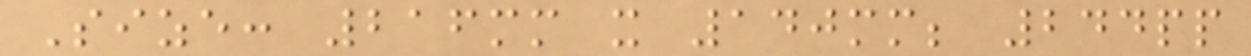Size: 216mm x 140mm; 244pp
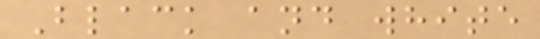Black and white
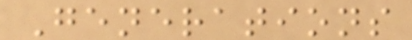Generations
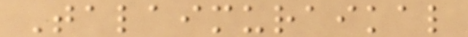Talaimuraikal
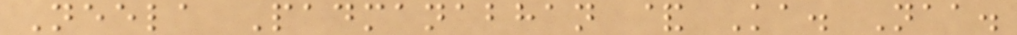Neela Padmanabhan & Ka. Naa.
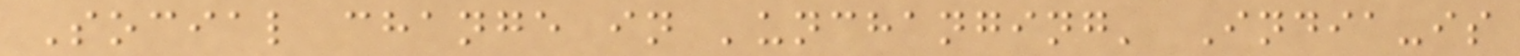Social change in 'unchanging' India-is
